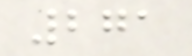271
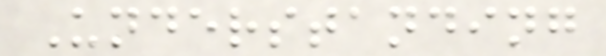Understanding
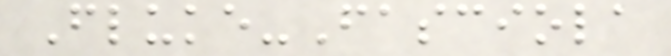Fluke-Fasciola
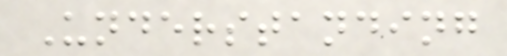Understanding
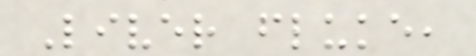Liver fluke,
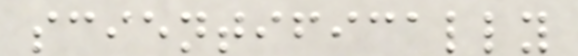scientifically
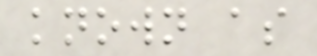known as
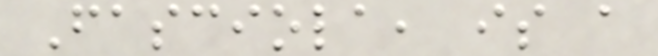Fasciola, is a
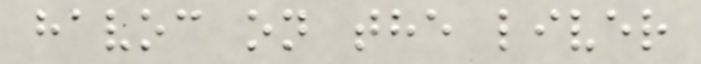havoc on the liver
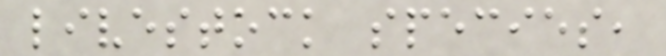livestock species,
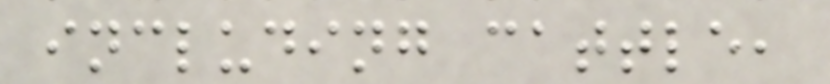including cattle,
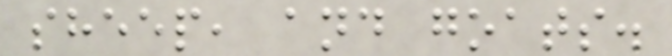sheep, and goats.
